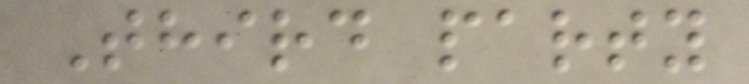Third party
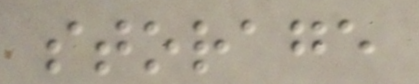storage
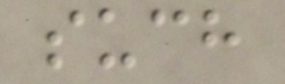such
